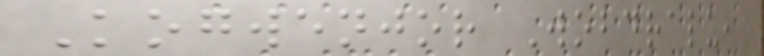Kogwenjor Wobdralu,
